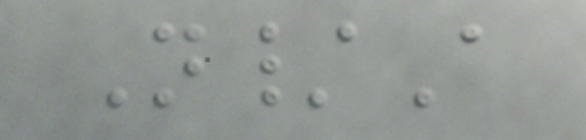N/A
